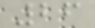26
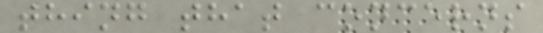thing that concerns
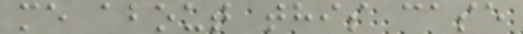me about this case
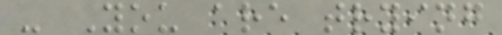- You are trying
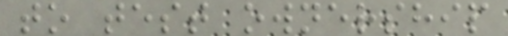to test ownership
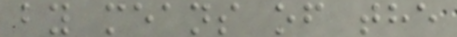by means of the
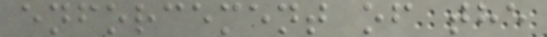enforcement of the
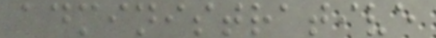administrative
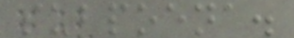subpoena.
